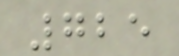725
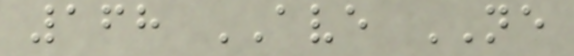168 AVE NE
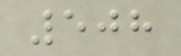508
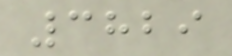3829
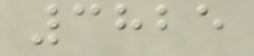3825
